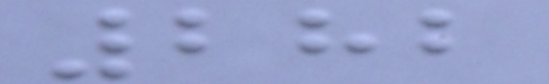282
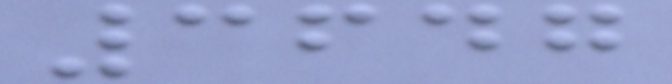3647
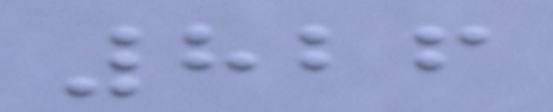826
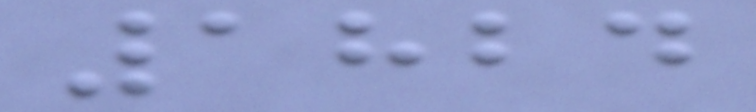1824
